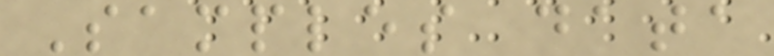Samples data
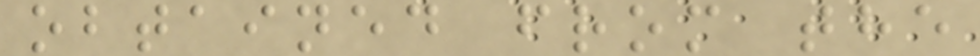obtained from the
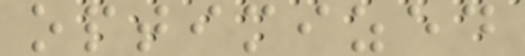optimized
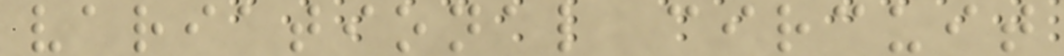variational circuit
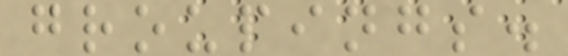groupings.
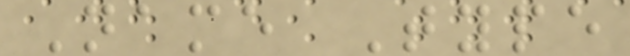Name Type
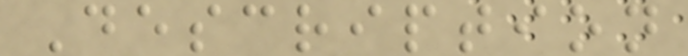Description
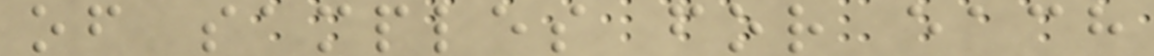of samples for each
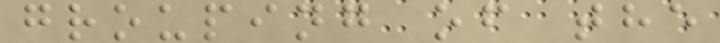grouping of the
